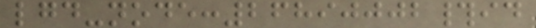lgd-node:26890002#id
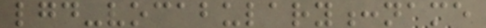lgd-vocabulary:name
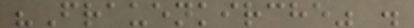"Frauenkirche" .
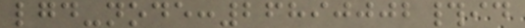lgd-node:26890002#id
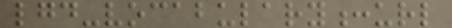lgd-vocabulary:url
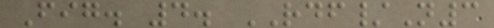Fig. 4. RDF/N3
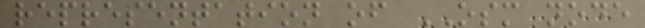representation of OSM node
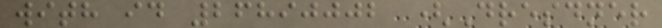with id 26890002 (Dresdner
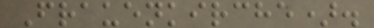Frauenkirche).
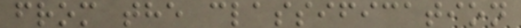from the classification
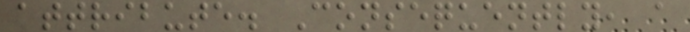attribute. Consequently, a
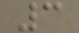3
